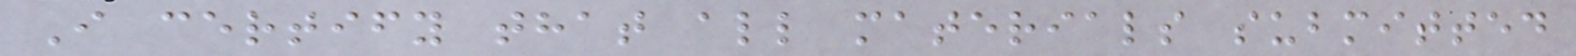I certify that all materials submitted
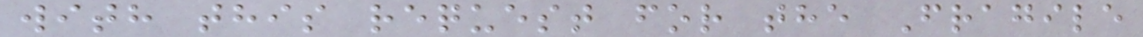with this request for the Fragile
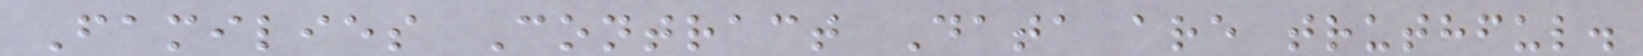Families Contract Data are truthful.
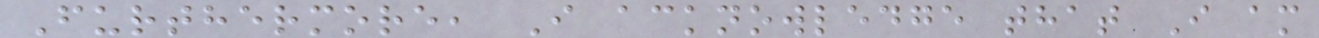Furthermore, I acknowledge that I am
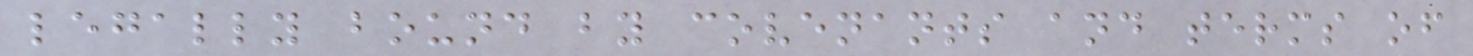legally bound by covenants and terms of
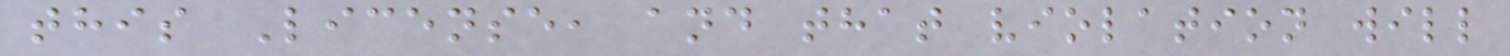this License, and that violation will
